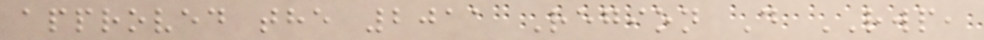approved the 2011 Region D RWP,
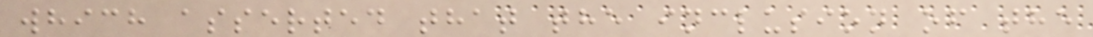which asserted that the inclusion of the
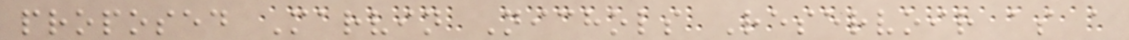proposed Marvin Nichols Reservoir as a
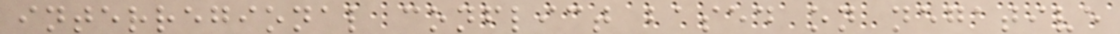interregional conflict based on negative
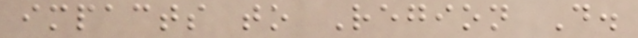impacts to Region D.
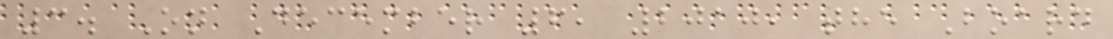3. On December 6, 2010, the Board
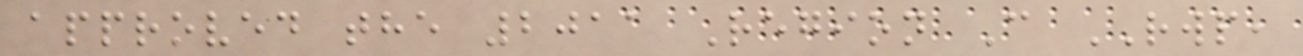approved the 2011 Region C RWP,
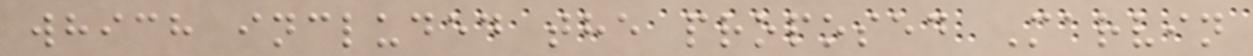which included the proposed Marvin
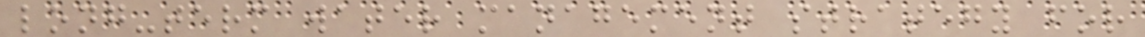long-term water management strategy for
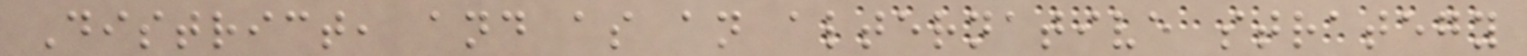District, and as an alternative strategy
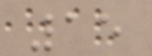15
